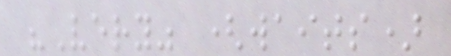"Very" (waits)
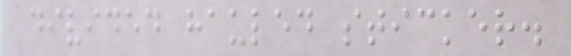divided hauled sticker.
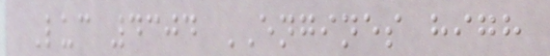Luc 4304 ENGINES high
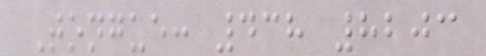Tongue: 438 8203
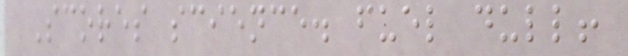Scores science. fuel dull!
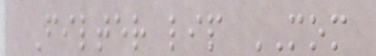Filter lip MOM
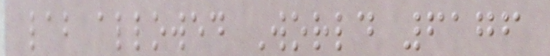lab allowed World 6176
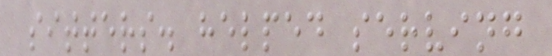sitters. helped serving
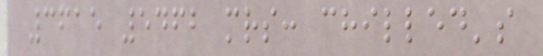3615 5462 mrs: chilled's
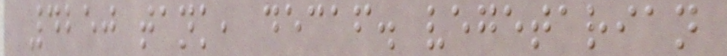4250 tank, decaf. vegetarian
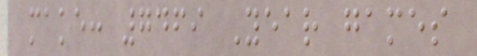make: 7469 Year games
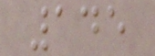145
